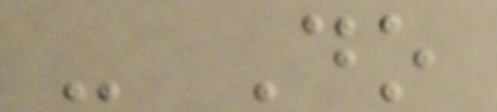- Do
